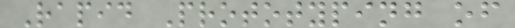Rapid Prototyping of
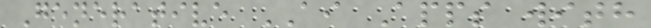Generative AI Apps with
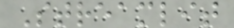Streamlit
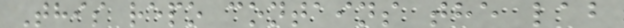This repo contains the lab
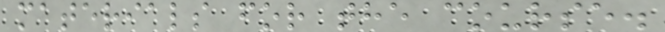materials for the course.
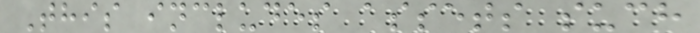This includes assets such
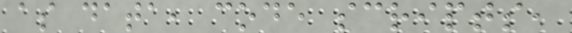as data, code scripts,
